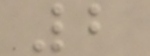2
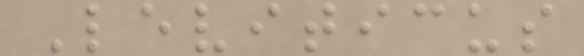Leviticus
